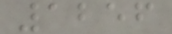1256
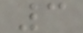3
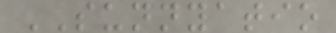SUNNYATIO
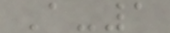A-1
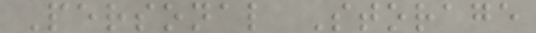Personal Storage
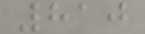810
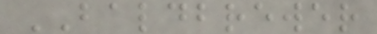BALDBREWER
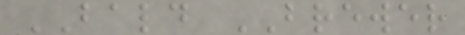BALD BREWER
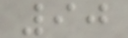90
